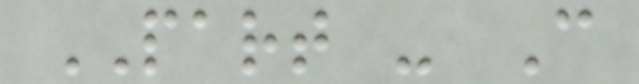PART - C
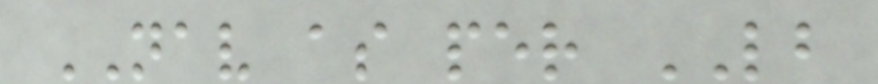NAV as per LB
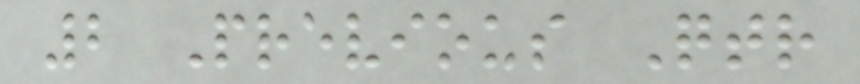2 Previous Qtr
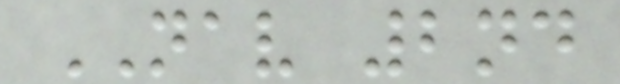NAV 2nd
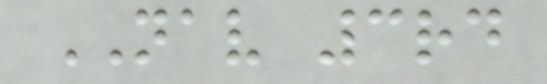NAV 3rd
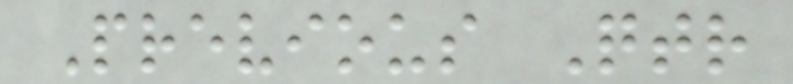Previous Qtr
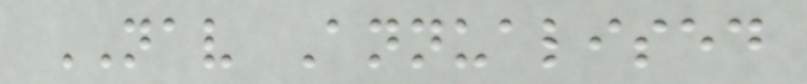NAV Annualised
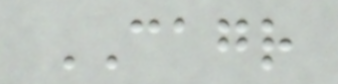CAGR
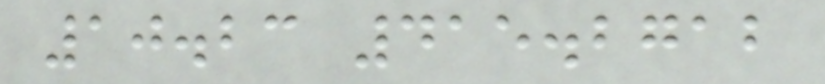10.23 415.2712
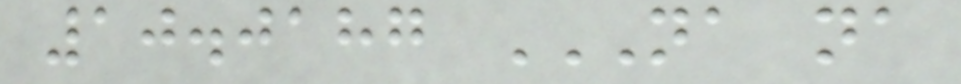10.0187 NA NA
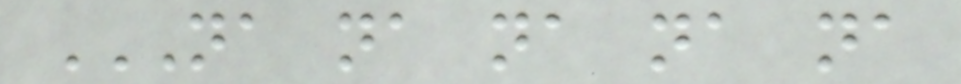NA NA NA NA NA
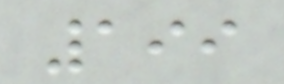199
